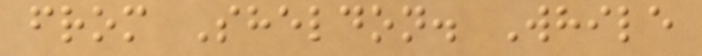from Sheldon. While
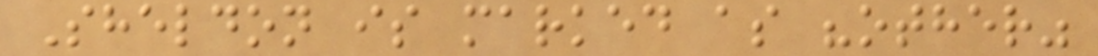Sheldon is marked as "other"
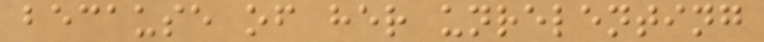because of her unrelenting
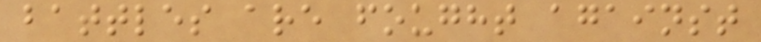battles are fought against
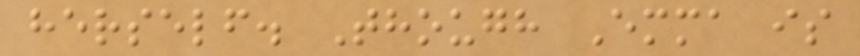herself. Though Emma is
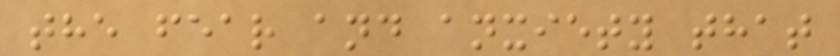the fear and anxiety that
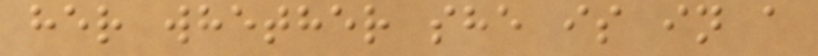her whether she is in a
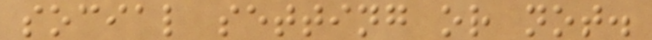social setting or not.
